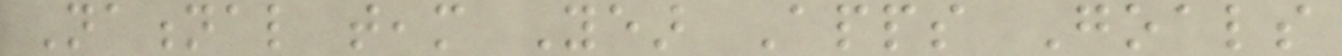National team Year Apps Goals
